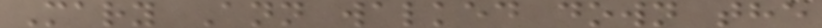Mary Ann walked down the
